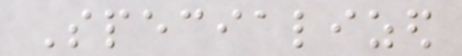Specialized
